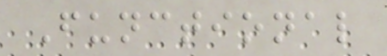Functional
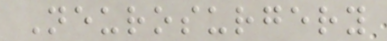Neurosurgery
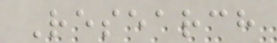Research
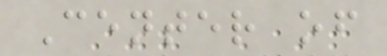Center of
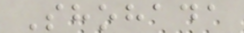Shohada
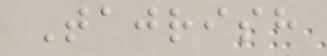Tajrish
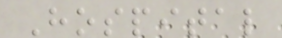Hospital
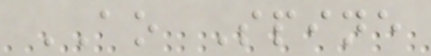AO Spine
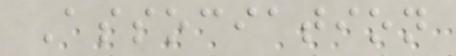Association
